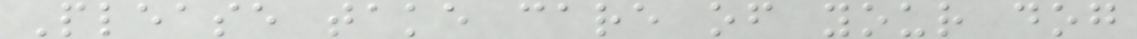Please take care of your dog
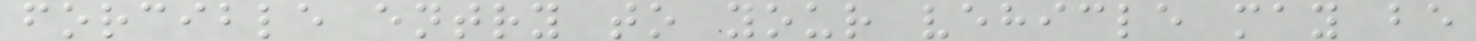forcible entry to your vehicle may be
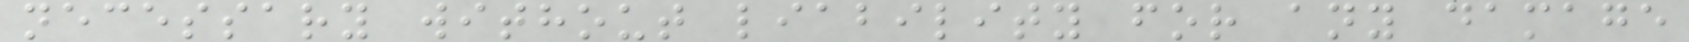necessary without liability for any damage
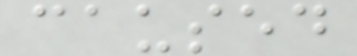caused
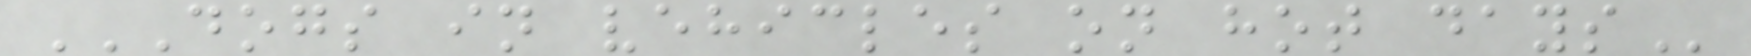DOGS IN VEHICLES ON HOT DAYS
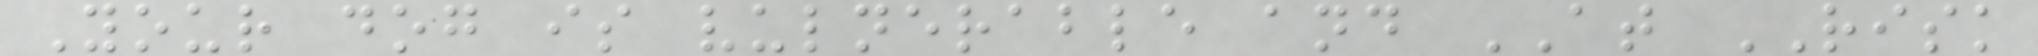Your dog is vulnerable and AT RISK
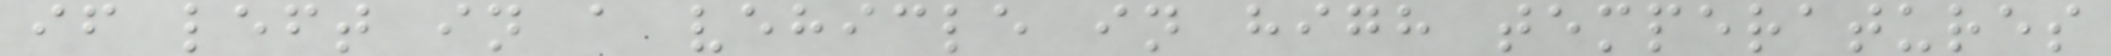if left in a vehicle in high temperatures
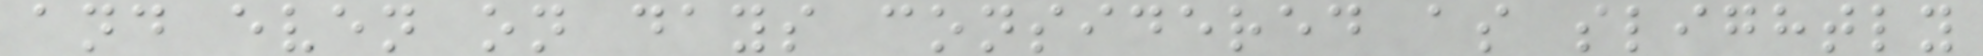and even on days considered as slightly
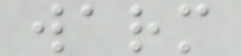warm
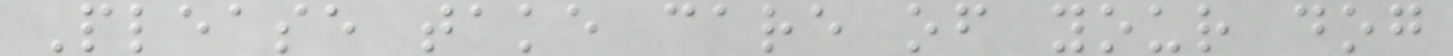Please take care of your dog
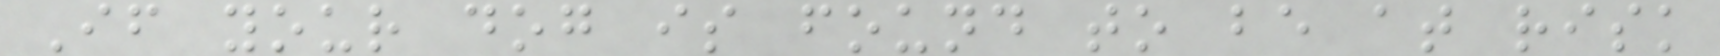If your dog is found to be at risk
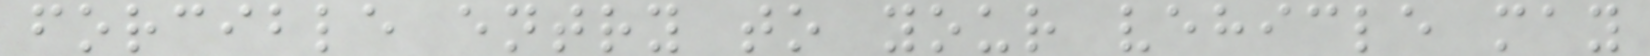forcible entry to your vehicle may
